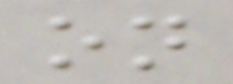on
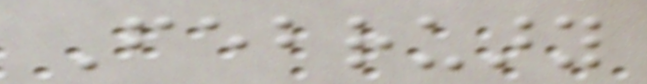February
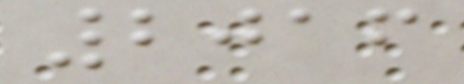2016
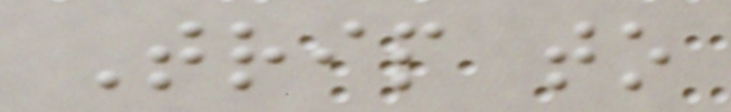Trip to
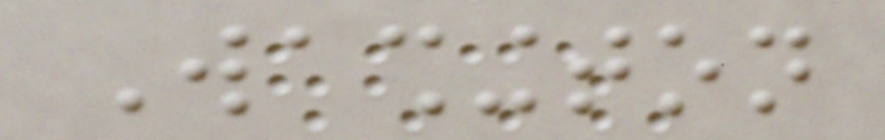Washington
